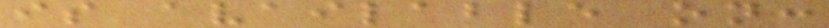is available on:
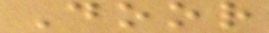Door
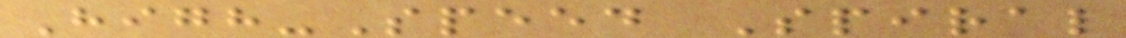High-Speed Spiral
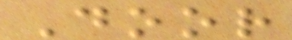Door
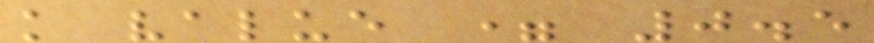k value = 0.5
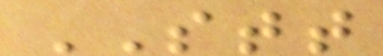STT
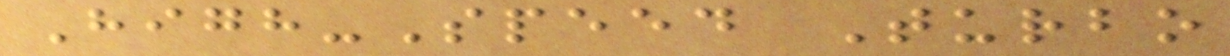High-Speed Turbo
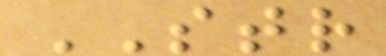STR
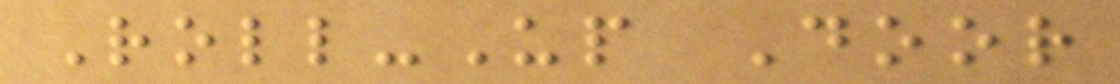Roll-Up Door
